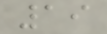19
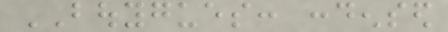BOUYGUES: condensed
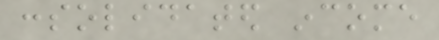consolidated income
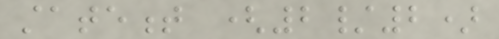statement (2/2)
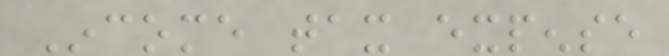Income tax expense
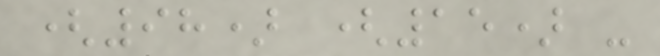(98) (15) -
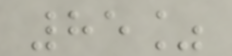85%
